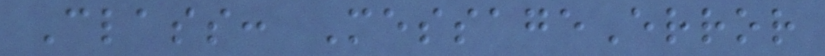Class: MessageError
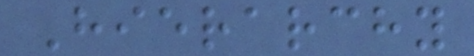Hierarchy
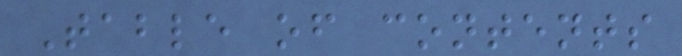Table of contents
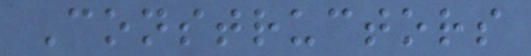Constructors
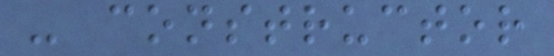- constructor
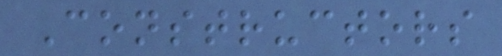Constructors
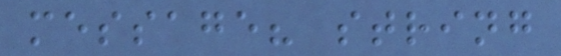message? string
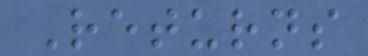Returns
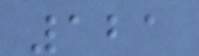121
